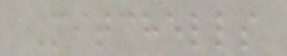Mitchells
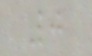0
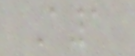A1
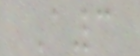A3
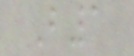B1
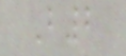B2
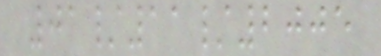01/11/2005
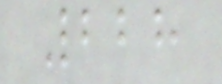228
